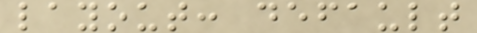layout: default
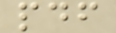pdf
